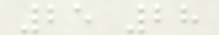25 28
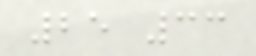25 33
